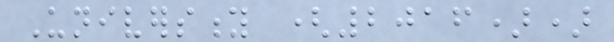University (2016))
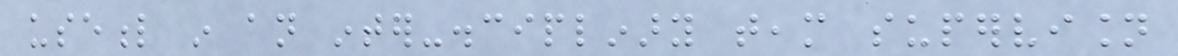useful in an inter-disciplinary team supervision
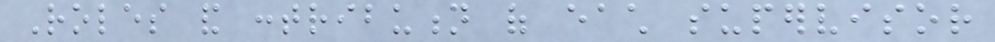Roles and contribution of each supervisor
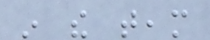in the team
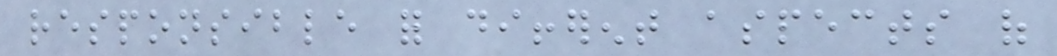responsible for different aspects of
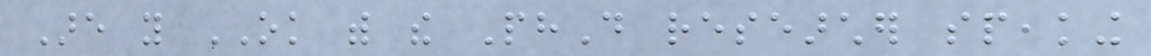Are you OK with the PhD researcher speaking
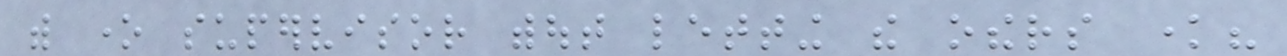with one supervisor without letting the others know?
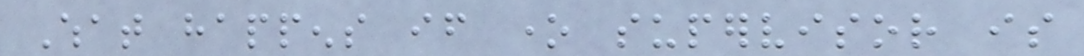What happens if one supervisor is
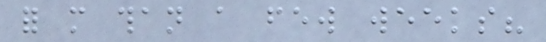for more than a few weeks?
